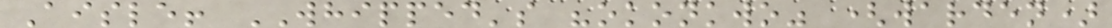Aisle! WHIPPED's "okonkwo" (warden)
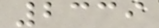2339
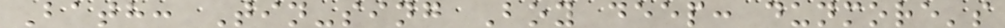Bath: Tin-sing Boy deep: dunmore's
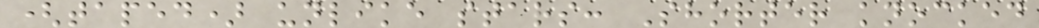(taped) unlike stars: Shorter knocked
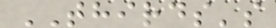THIRDS's
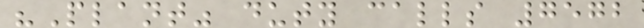"Plant" duty calls 7572
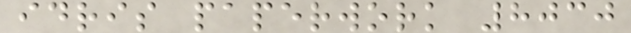idris paperwork 8030
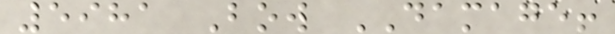5981 Bow DAMAGE!
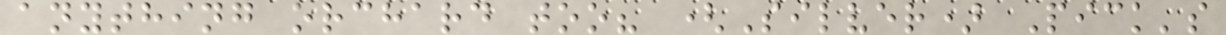anything orchard too? (Silver) Pick's
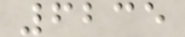6235
